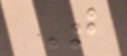T
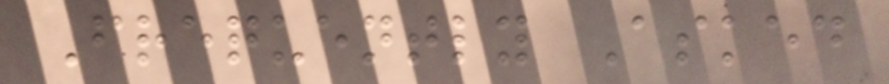Frequently Asked
